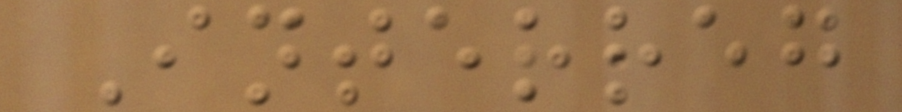Interreg
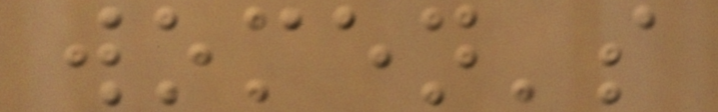women's
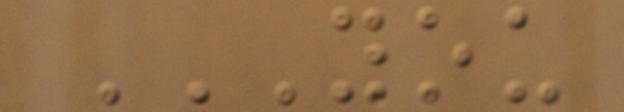YOU
